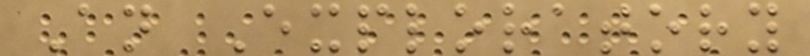An Exploratory
